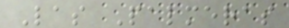Las Palmeras
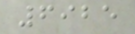6925
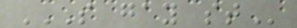S GAY ST
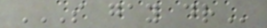S GAY DR
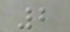2
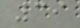39
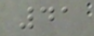41
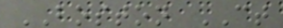BOSTON CT
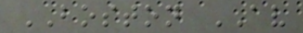BOSTON AV
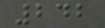242
